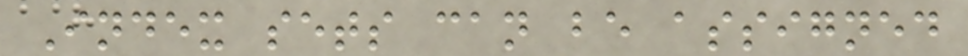Index sets can be assigned
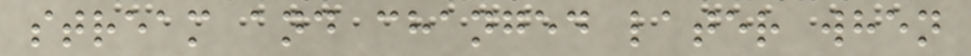stream and changed later when
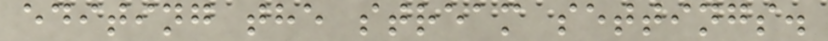editing the stream settings.
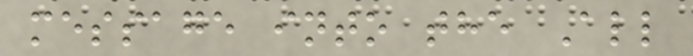message into the All
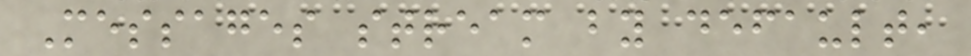Messages stream by default,
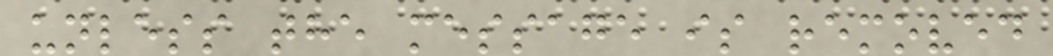unless the message is removed
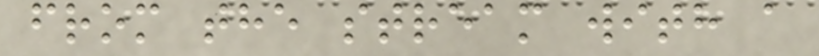from the stream with a
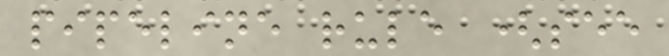pipeline rule (see
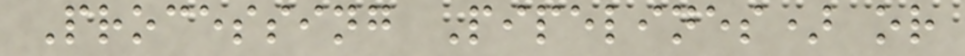Processing Pipelines) or
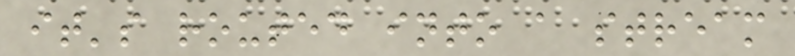it's routed into a stream
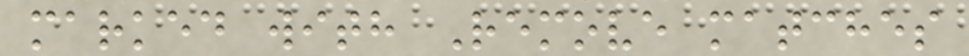marked with Remove matches
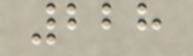228
